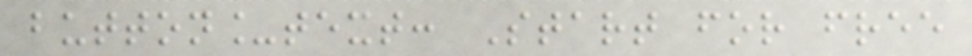button_text: Start for free
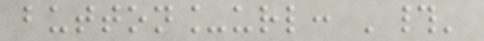button_url: '#'
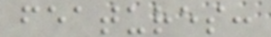features:
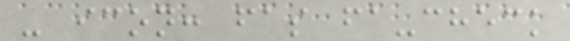- icon: fas fa-check
